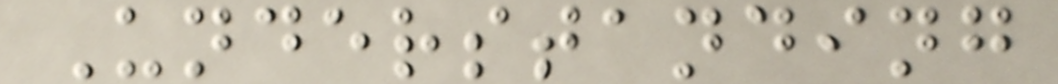Understanding
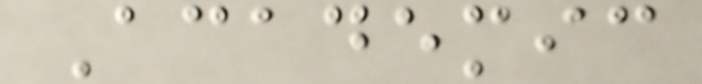Academic
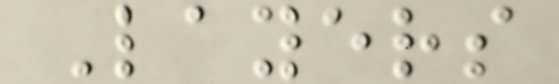Layers
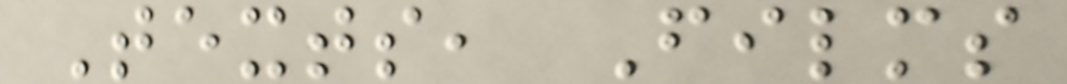Texts, Films
